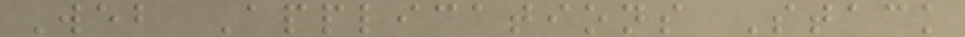Web Applications Stack
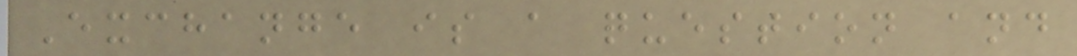Exchange is a question and
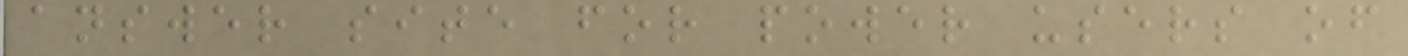answer site for power users of
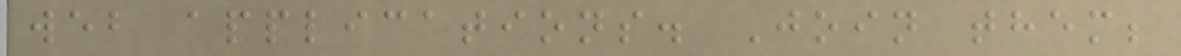web applications. Join them;
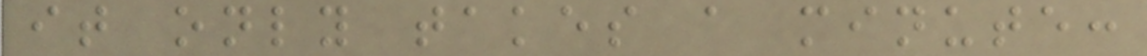it only takes a minute:
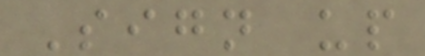Sign up
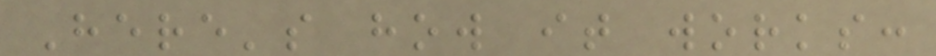Here's how it works:
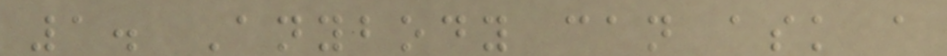1. Anybody can ask a
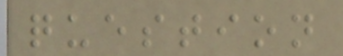question
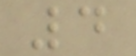4
